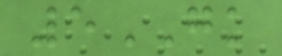5GK
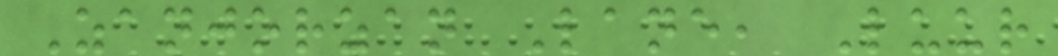Zanjorzan Lane, Luur
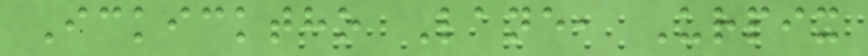Ickicktho Lane, Urpix
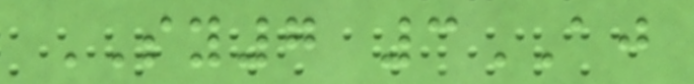SY7 3AJ
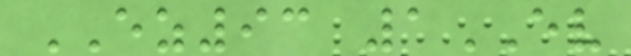EZ93 1EV
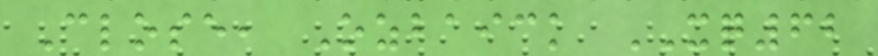Close, Ozbaick XQ62
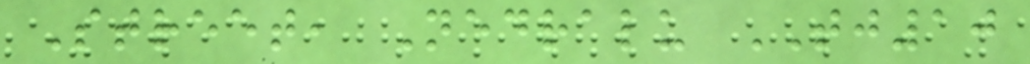Street, Nedralu TJ10
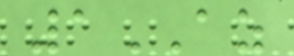1AZ
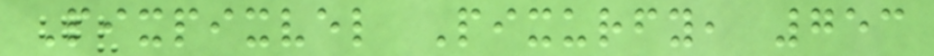Pixpixvel Pixurfy, 753
